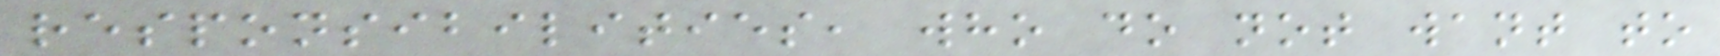responsibilities, who do not want to
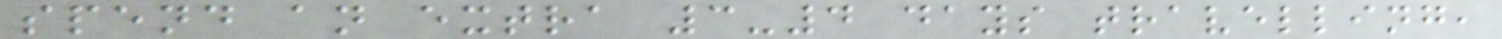spend an extra 3-4 days travelling,
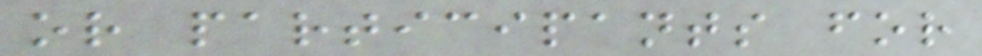or participants for
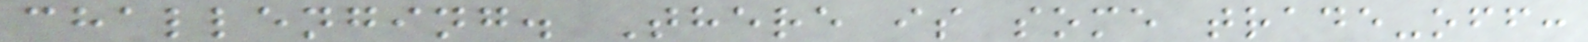challenging. There is some trade-off:
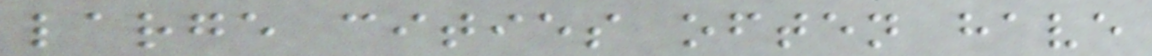large cities often have
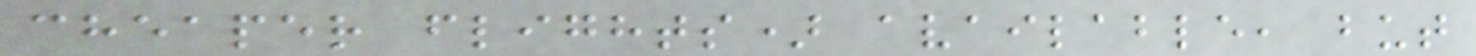cheaper flights) available, but
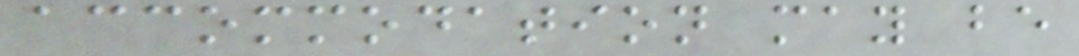accommodation may be
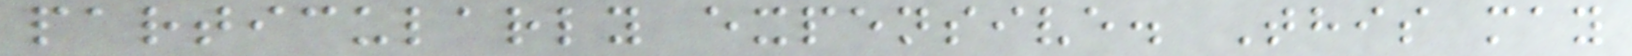particularly expensive. This may
